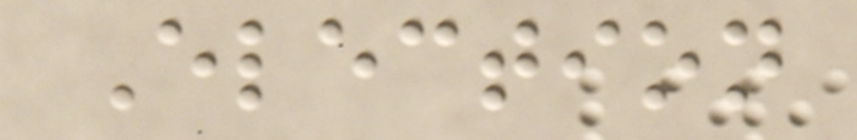Election
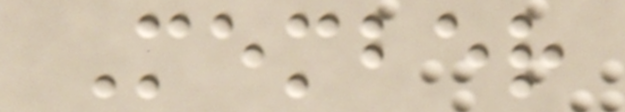Member
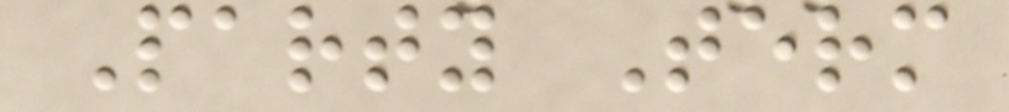Party Term
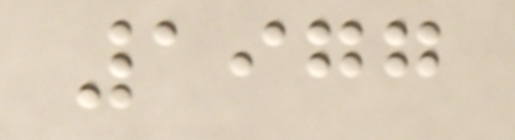1977
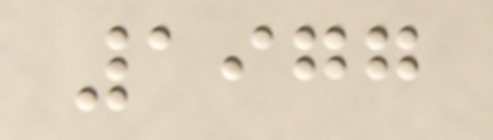1977
